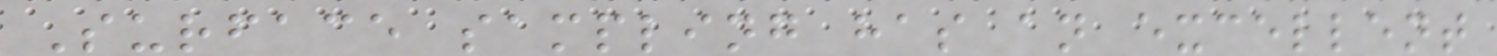Surface sampling has an excellent
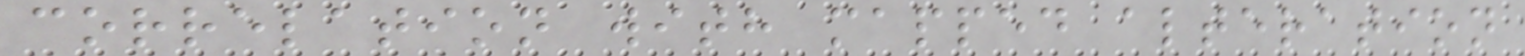correlation with mapped alteration
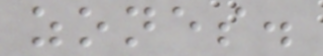zones.
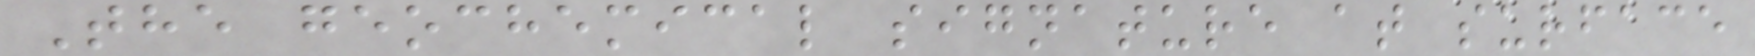The geochemical signature at surface
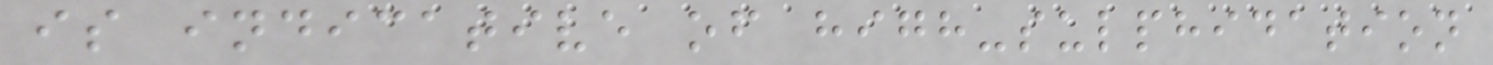is indicative of high-sulphidation
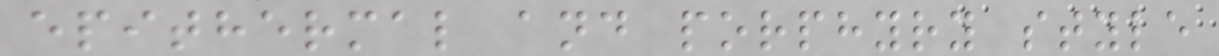epithermal and porphyry style
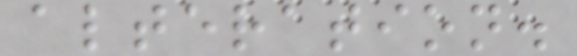alteration.
